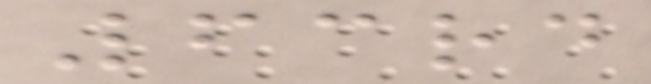63rd
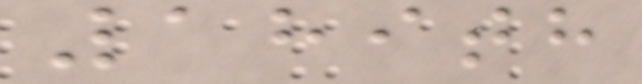189th
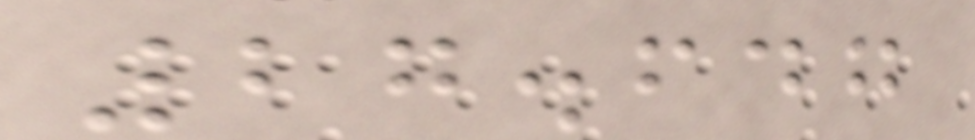27.647
